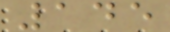145
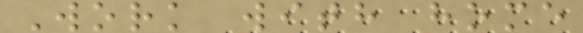Work with home
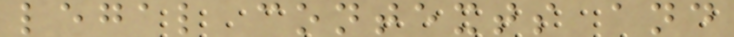legal contexts and
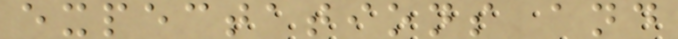expectations and
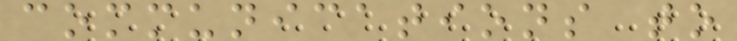communications to
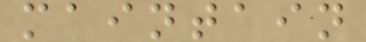maintain
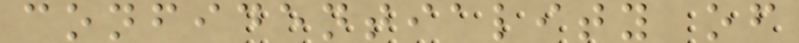confidentiality of
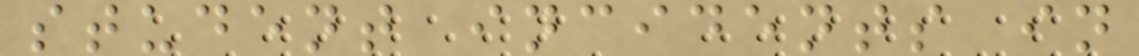student incidents in
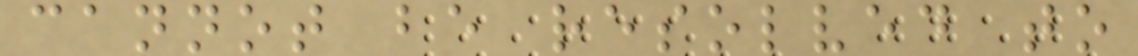cannot be resolved to
